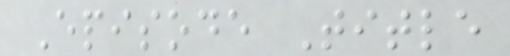Episode Title
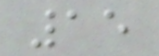15
